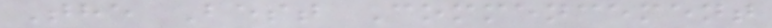The Best Commencement
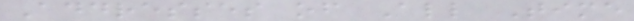Addresses of All Time
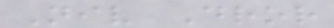Niv Dror
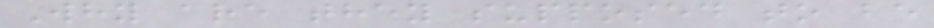Why are they supposed to be
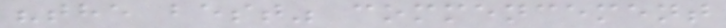"the best" commencement
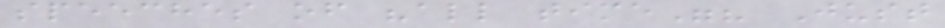speeches of "all time"? Just
